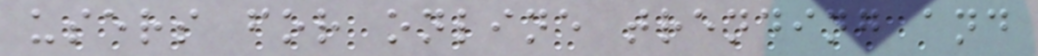users for online trending and
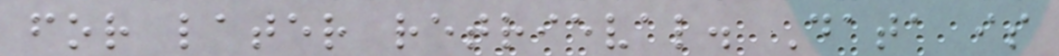for later retrieval. Data is
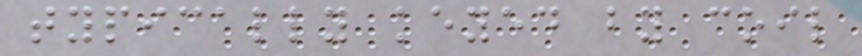typically keyed by coil
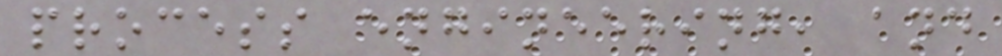process engineering, and
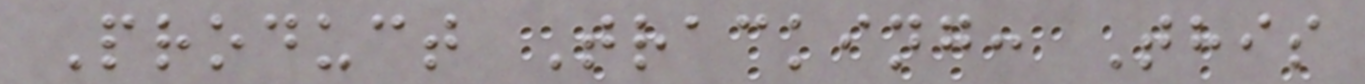Product Tracking: This
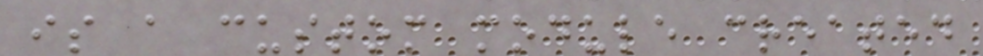is a custom module created
